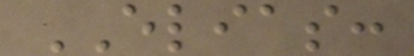ELIAS:
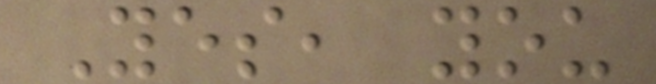Yes, you
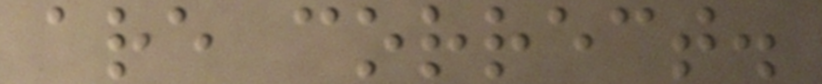are correct.
